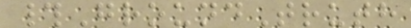#GroundTruth
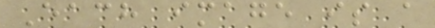Each image is a
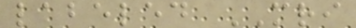labeled MRI
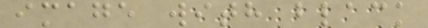image with black
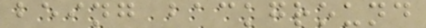being background
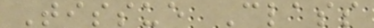Tissue Class
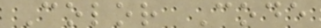Color Code
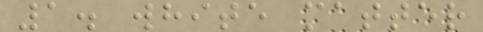1. white matter
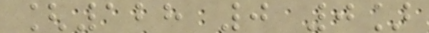[128 0 0]
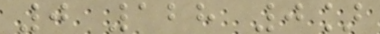0 128 0]
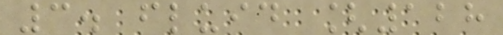3. fluid [128
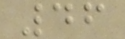46
